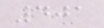401
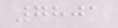7801
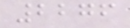2276
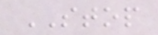STOP
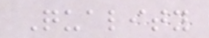Quality
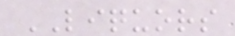LIQUORS
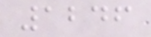1246
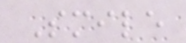Smile
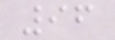96
